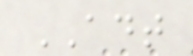ADT
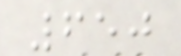650
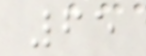65
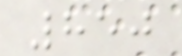850
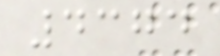4374
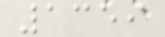1359
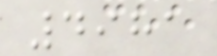4981
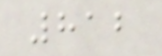812
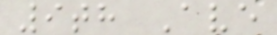9th Ave
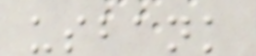usbank
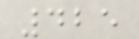425
